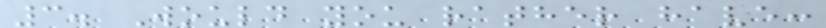3. Would you rather have:
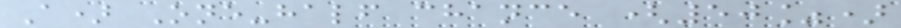A) One-half chance (50%)
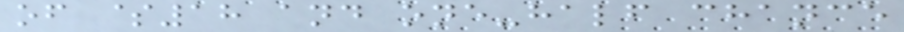of $18 and one-half chance
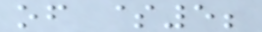of $5;
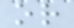or
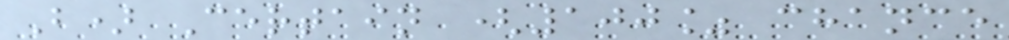B) Certain (100% chance
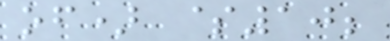of) $10;
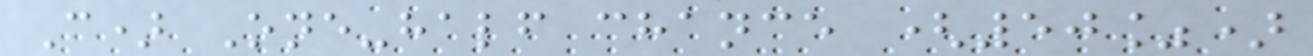C) One-half chance (50%)
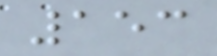153
